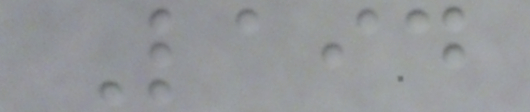Laid
